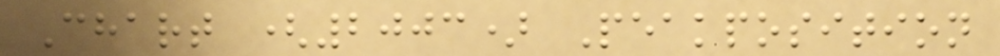Chart (2003) Peakposition
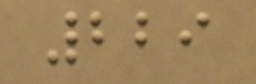229
